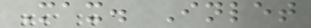Max. Inlet
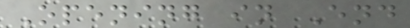Opening in End
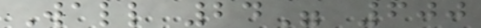Wall 24" 600
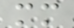mm
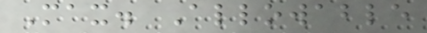Max. Allowable
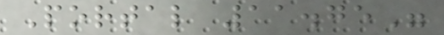Portal 11.75"
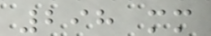298 mm
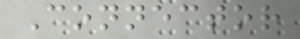Connector
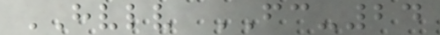HVLV FC-24
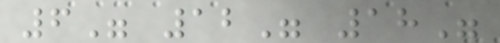6" 12" 18"
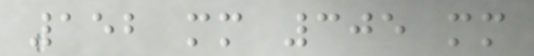152 mm 305 mm
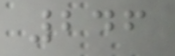246
